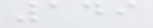149
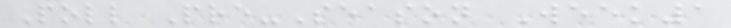Poll Pre-Season Week1
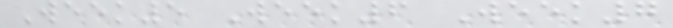Week5 Week6 Week7
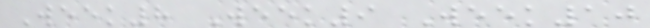Week8 Week9 Week10
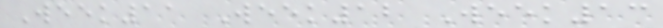Week11 Week12 Week13
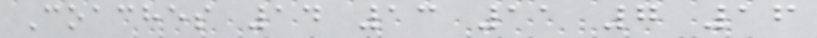Coaches 14 13 11 7 16
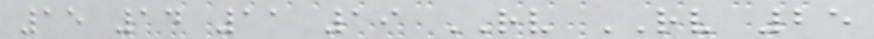15 14 11 19 RV RV 25
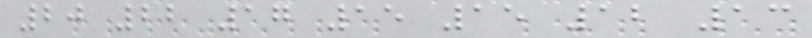20 22 17 15 15 12 13
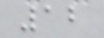12
